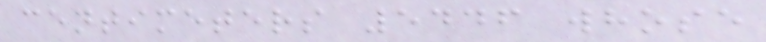centimeters 5446 whose
